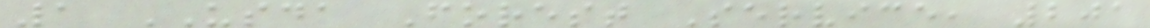1 USDA Forest Service, 201
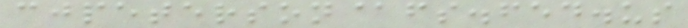cjpeterson@fs.fed.us
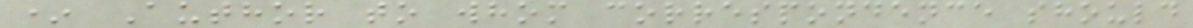* Author to whom correspondence should
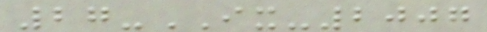27-IX-2007
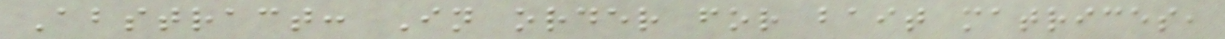Abstract: In order for bait matrices,
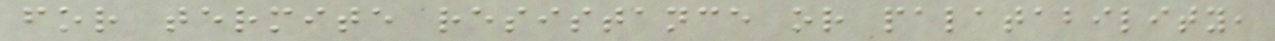for termite resistance or palatability,
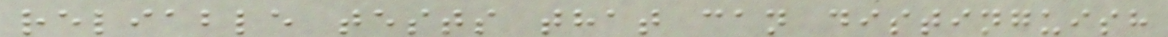reliable tests that can distinguish
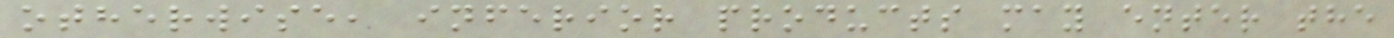otherwise, inferior products may enter the
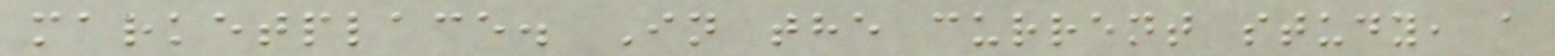marketplace. In the current study, a
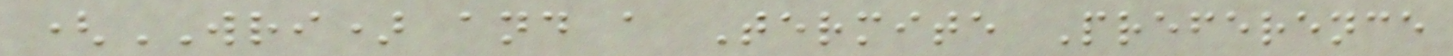(WRI) and a Termite Preference
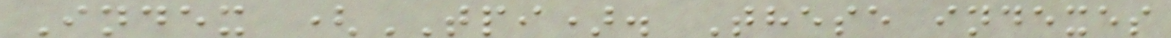Index (TPI). These indexes
